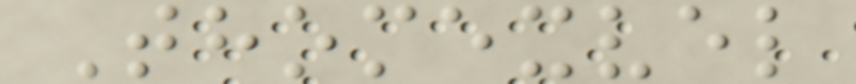Thomexvel
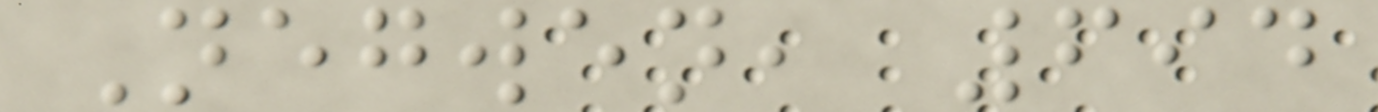Negwen, 694
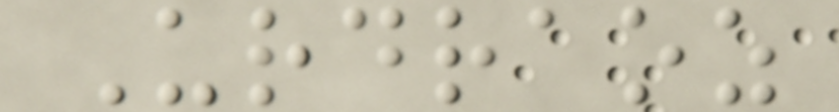Urdraoz
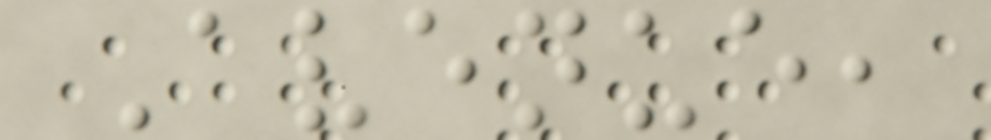Avenue,
